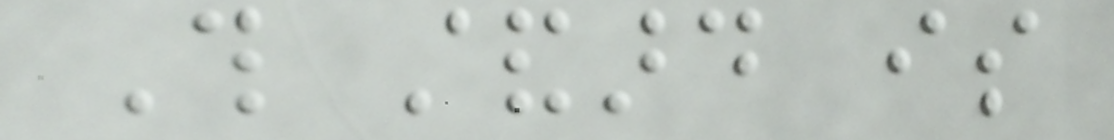This standard is
